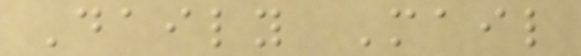Daily Mail
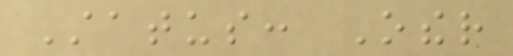Status: Other
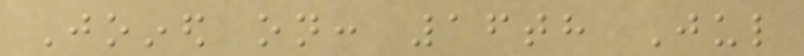Joined on: 16th Jul
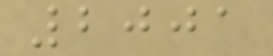2001
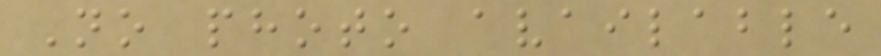No photo available
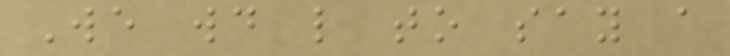We would like to say a
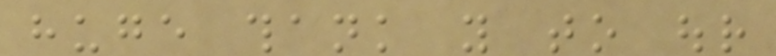huge thank you to our
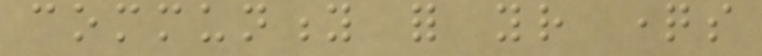community for your questions
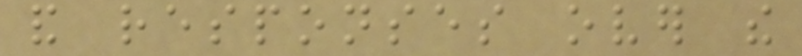and responses over the
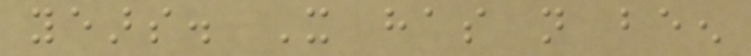years. It has not been
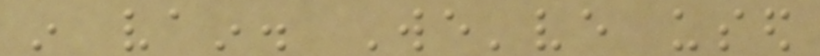in vain. We've used
